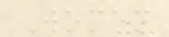Women
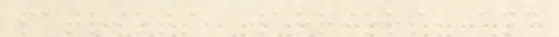patriots, warriors, and
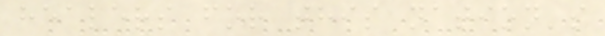healers for this nation's
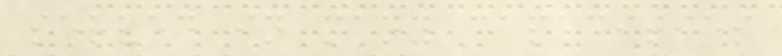served in many capacities
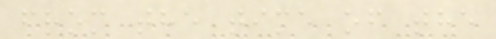from the time of the
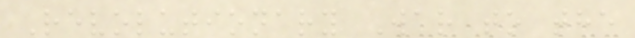Revolutionary War to the
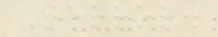Terror.
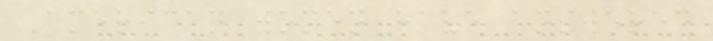American women have answered
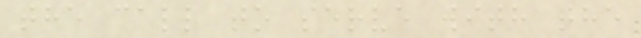the call to serve with the
